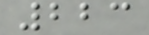223
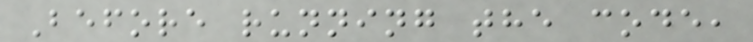Before running the code,
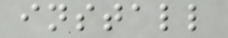install
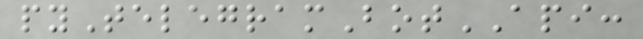pyTelegramBotAPI:
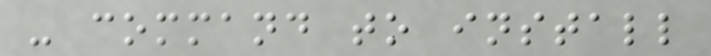- command to install
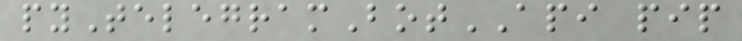pyTelegramBotAPI pip
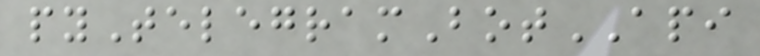pyTelegramBotAPI
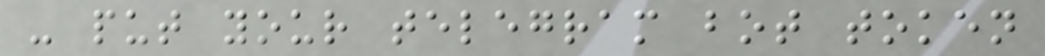- put your telegram bot token
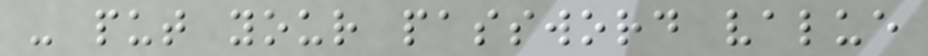- put your password value
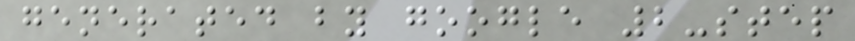generated by google 2-step
